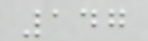147
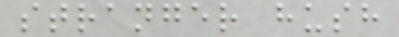stranger hush
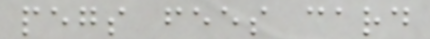pegs fees card
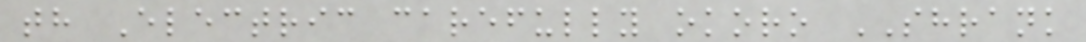th Electric carefully okoro SHRANK
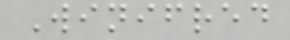Winifred
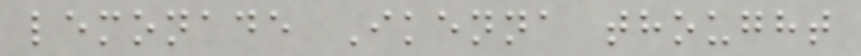lemonade Ikenna thought
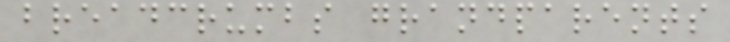breadcrumbs grandparents
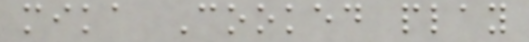mika Cooked play
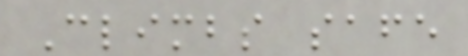Climbs safe
